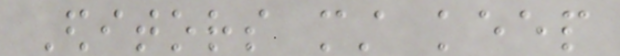Editors must keep
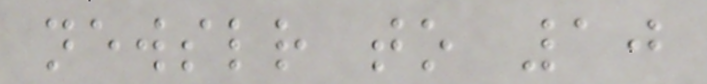newsletter to 10
